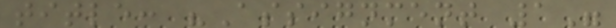title: "Assignment 1"
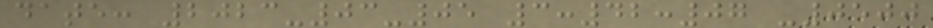date: 2023-03-05 3:42:07 -0500
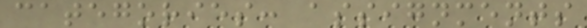categories: assignments
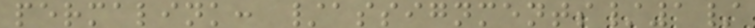permalink: /assignments/1/
